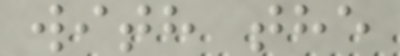with the
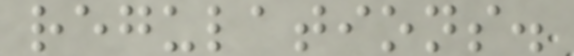regulations.
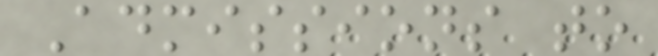Admissions to
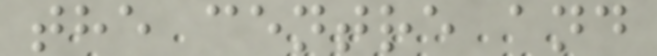the centre and
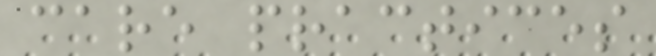care practices
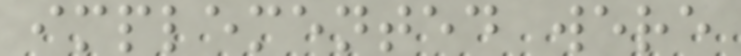implemented were
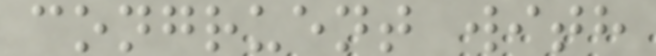congruent with
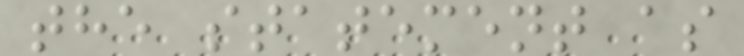the statement as
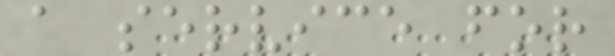a service for
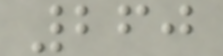260
